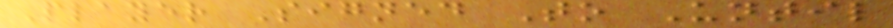Player Signed To Until
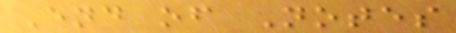End of Notes
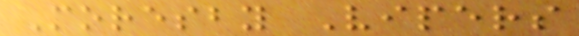Moresby Vipers
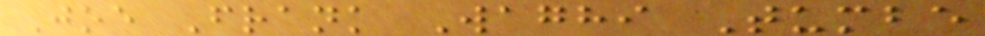Joe Frank Waghi Tumbe
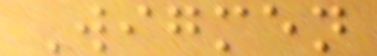Wigmen
